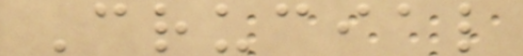Crucial
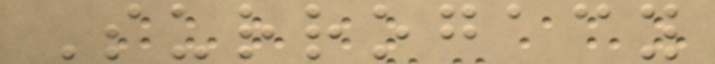Surrogacy
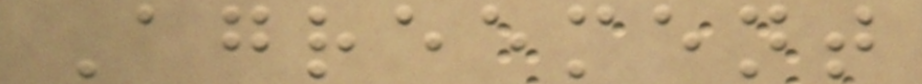Agreement
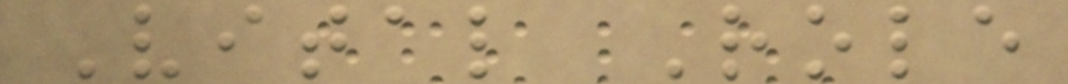Vital Role
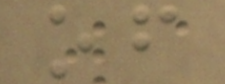of
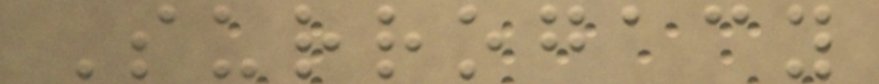Surrogacy
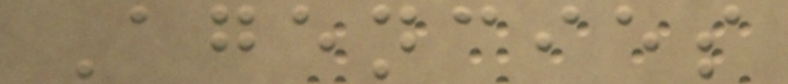Agencies
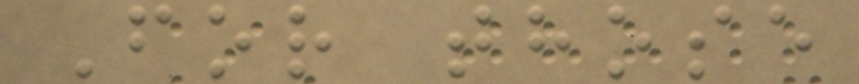For those
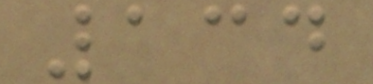134
